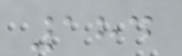184
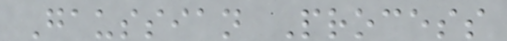Gaussian Process
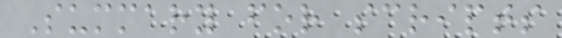Summary for scripts
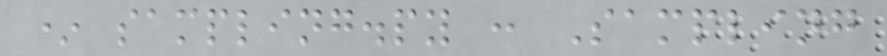* sampling.py : Sampling
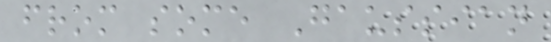from some Gaussian
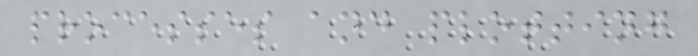processes and plotting
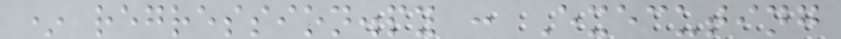* regression.py : Executing
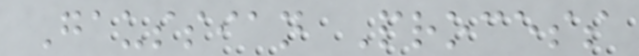Gaussian Process
